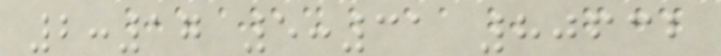2:17 5:31 80632
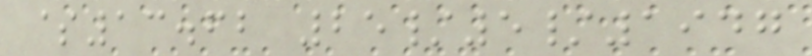$13.62 25/5/1947
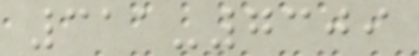311-7309
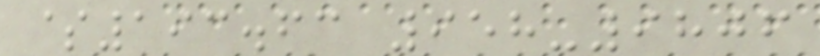$193.63 958-9806
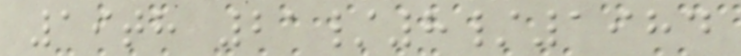19th 21/8/1984
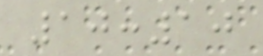10:10
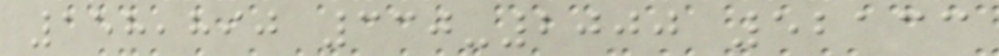158,890 330-2000 52133
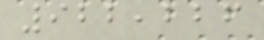922,226
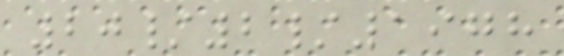20/2/1978
